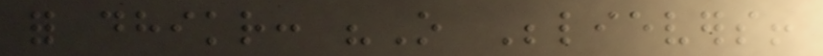for dhikr: "O Believers!
